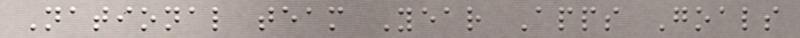National team Year Apps Goals
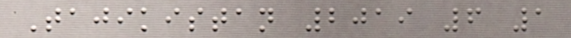Tajikistan 2019 6 1
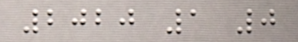2020 1 0
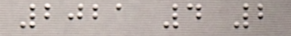2021 4 2
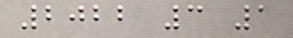2022 3 1
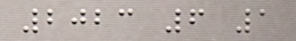2023 6 1
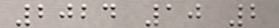2024 10 2
